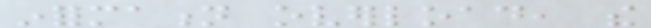information overload, the
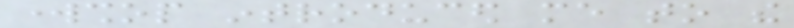workshop introduced me to the
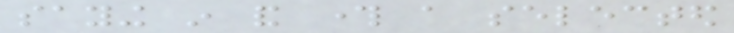saying in and through a selected
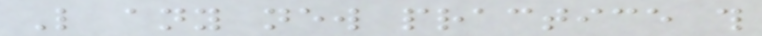Like any new practice this
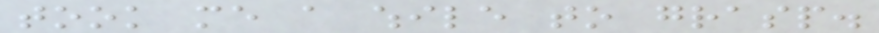took me a while to grasp.
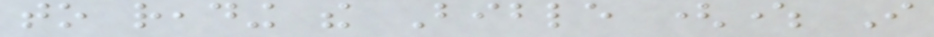to reading the Bible (where I
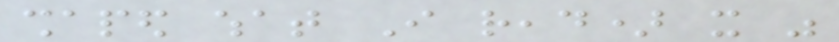shaped what I read) it was
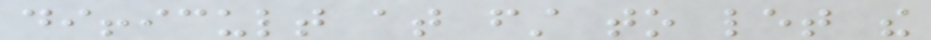difficult at first to let the
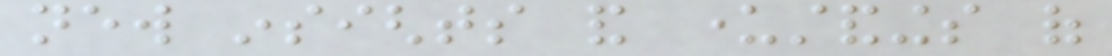new insights and understandings of
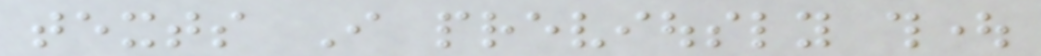texts I previously thought
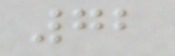72
